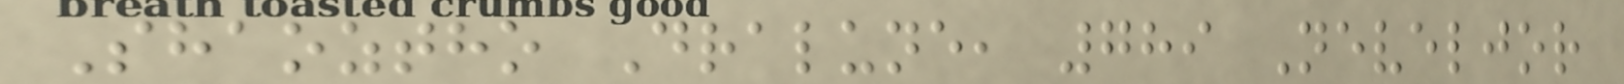Shaoztho Dralune, 789 Neveljor
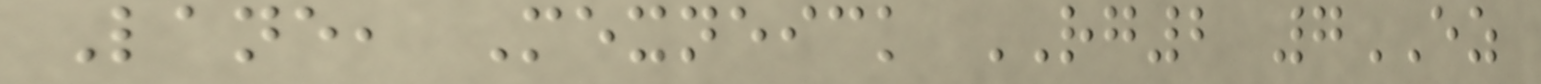Lane, Mexneick RG2 7EZ
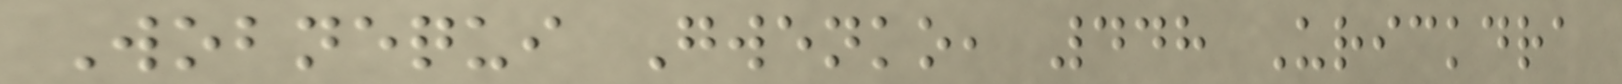Wobnequi Gwenko, 448 Urickdra
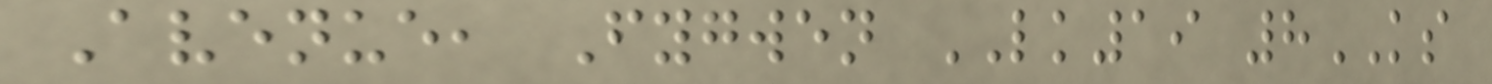Avenue, Fygwen LK19 8KS
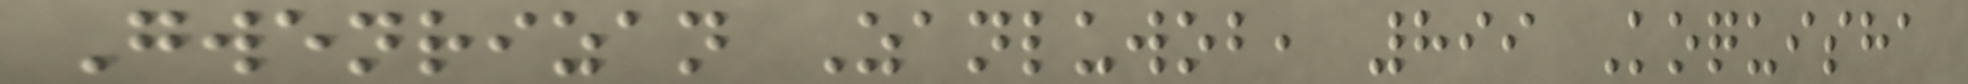Gwenrizan Zanluwob, 899 Koquisha
